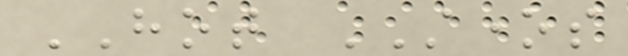HOT STONES
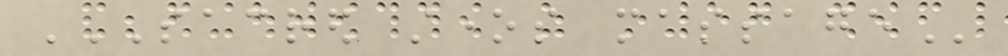SACRED STONES MASSAGE
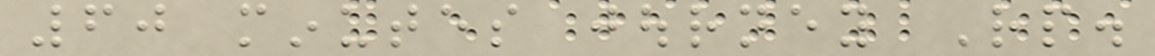60 minutes journey Rp.
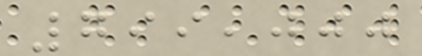799,000
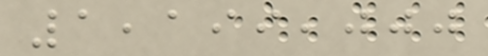1,199,000
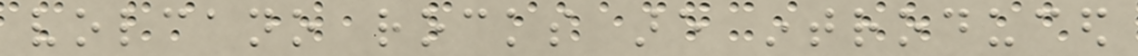volcano rocks are introduced
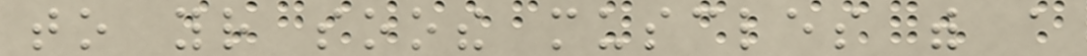to your soothe muscles with a
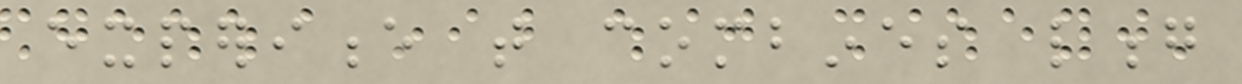experience that combines long
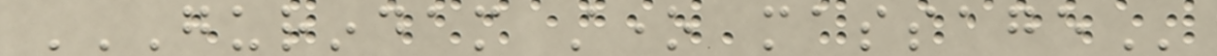GURINDAM STONE MASSAGE
